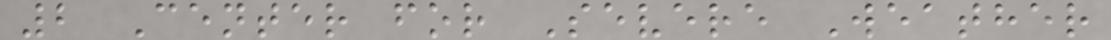2 Center for Severe Weather
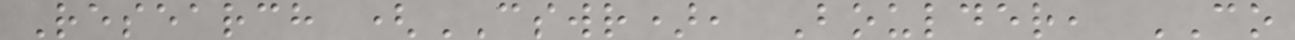Research (CSWR), Boulder, CO
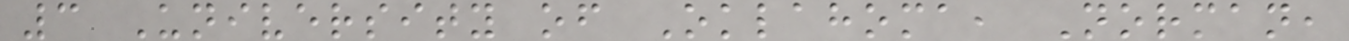3 University of Oklahoma, Norman,
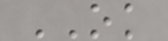OK
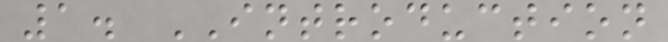1. INTRODUCTION
